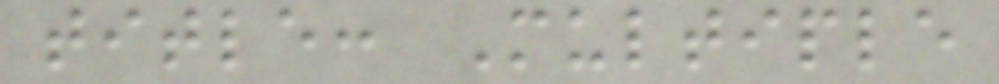title: Multiple
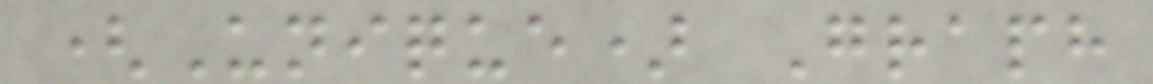(Unique) Graph
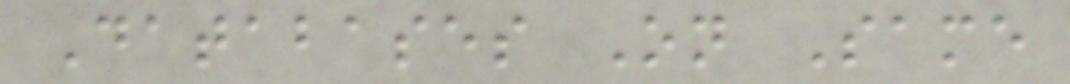Databases On Same
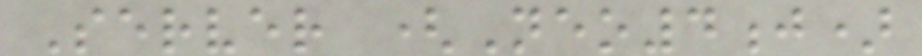Server (Neo4j)
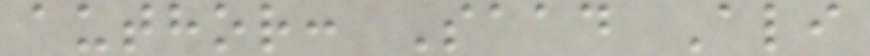author: Saad Ali
